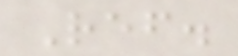Ref.
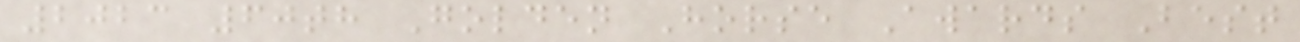2023 60th Golden Horse Awards Best
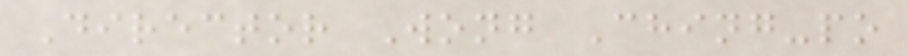Director Wong Ching-po
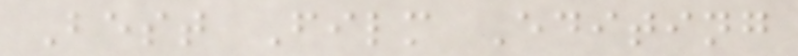Best Film Editing
